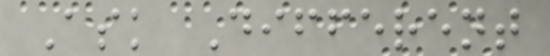Ask Different
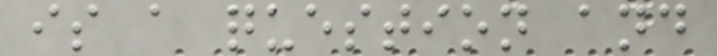is a question and
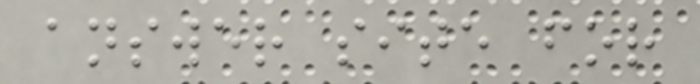answer site for
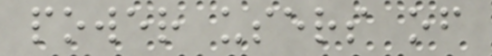power users of
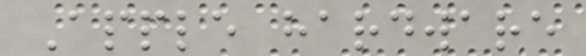Apple hardware
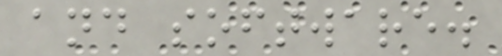and software.
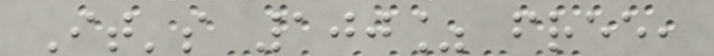It's 100% free,
